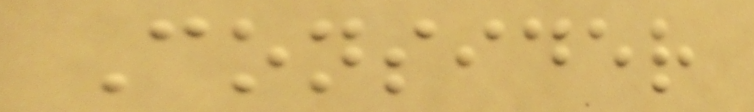Consider
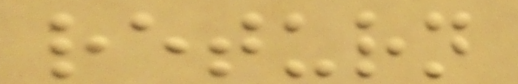return
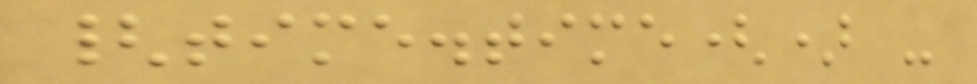{time.time() -
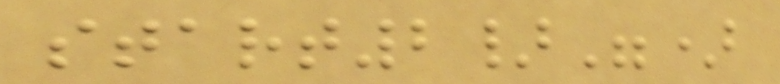start2}")
